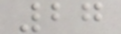27
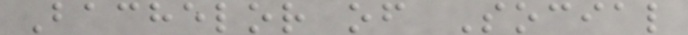Bachelor of Social
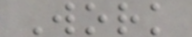Work
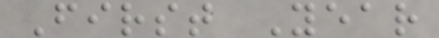First Year
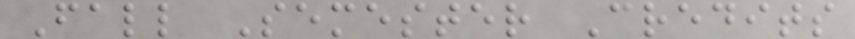Fall Semester Credits
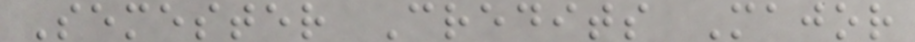Semester Credits Major
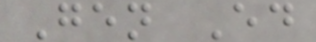Gen Ed
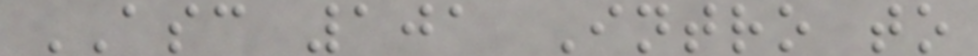ASC 101 Intro to
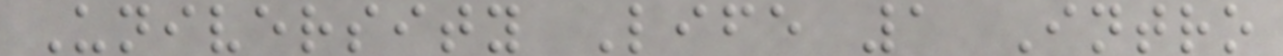University Life 1 Intro
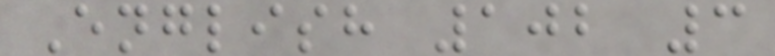English 102 3
